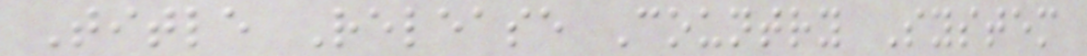Title Release Country System
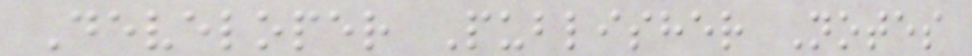Developer Publisher Notes
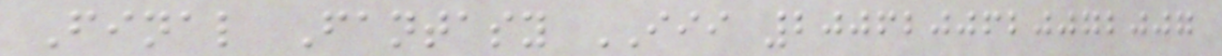Final Fantasy III 2006200620072007
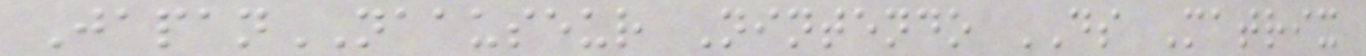JapanNAAUSEUR Nintendo DS Matrix
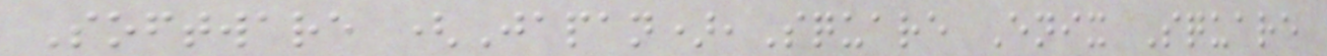Software (Japan),Square Enix Square
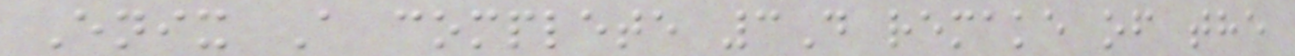Enix A complete 3D remake of the
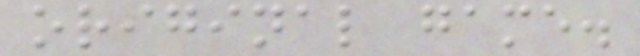original game.
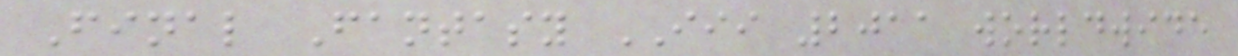Final Fantasy III 2011 worldwide
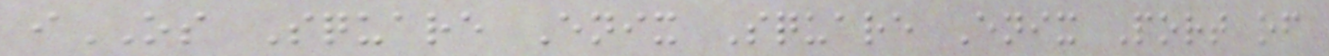iOS Square Enix Square Enix Port of
